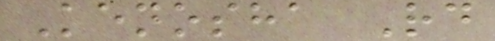Kenosha Rd
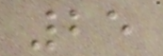25
